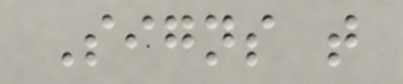Signs that
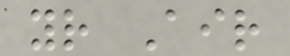your Air
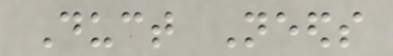Duct Needs
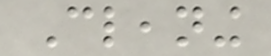Cleaning
